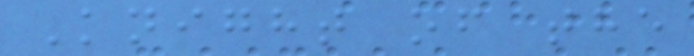Knight of the
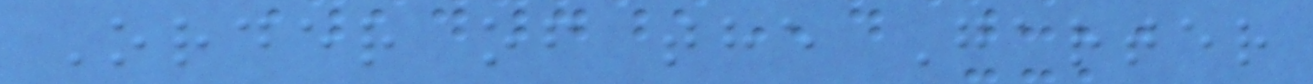Order of the Garter
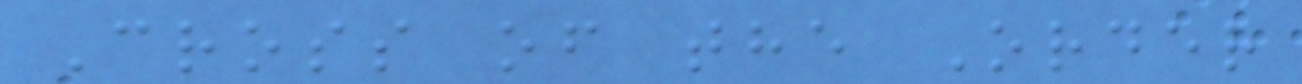Cross of the Order
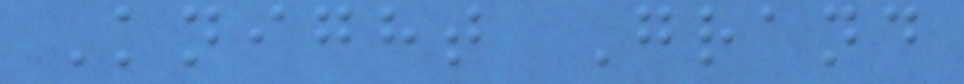Knight Grand
